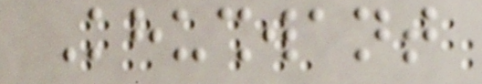Khushwant
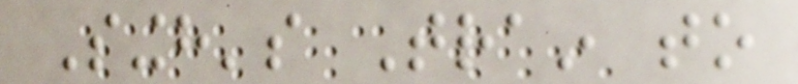Singh's Train to
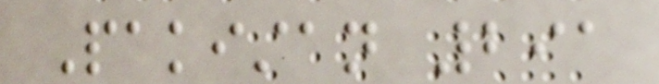Pakistan 291
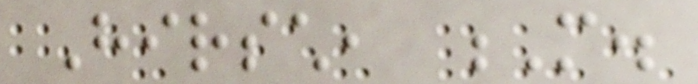Hirsch, M.
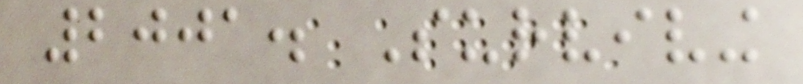2001. Surviving
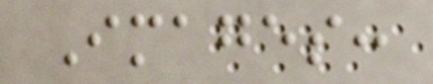Images:
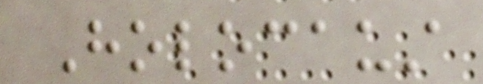Holocaust
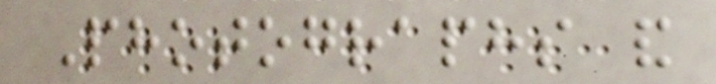Photographs and
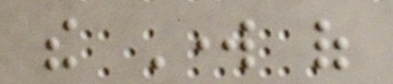the Work of
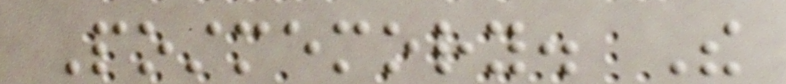Postmemory. The
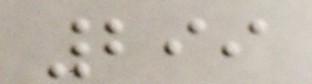299
